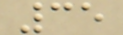35
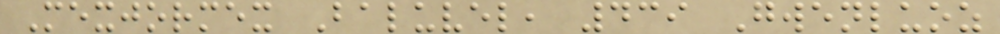Mexjormex Baluvel, 439 Gwenluoz
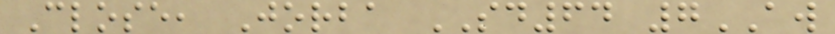Close, Jorba SD64 7AW
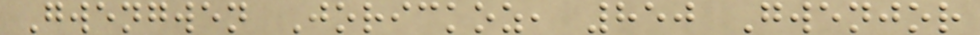Gwengwen Jorickoz, 850 Gwenjor
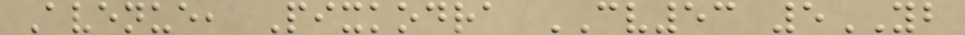Avenue, Pixkodra CV53 5YB
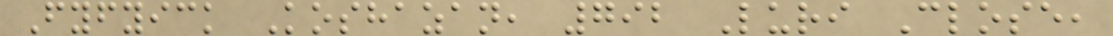Fyfyick Koshazan, 792 Luri Close,
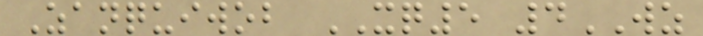Zanquiwob XQ5 4WZ
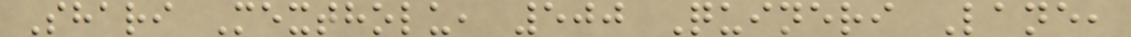Shari Mextholu, 500 Quineri Lane,
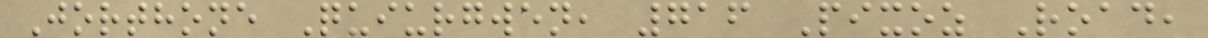Jorthone Quiurgwen, 716 Pixoz Road,
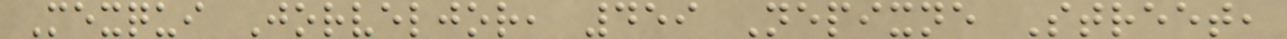Mexqui Jorveljor, 459 Nepixne Street,
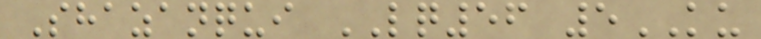Shazanqui LQ56 5KU
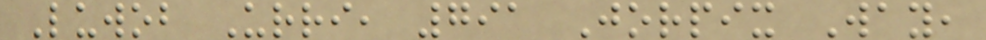Luwob Urri, 791 Jorpix Way,
